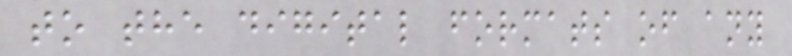to the digital formats of any
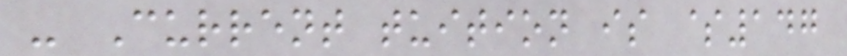- Current tuition is $147
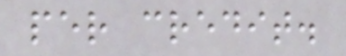per credit.
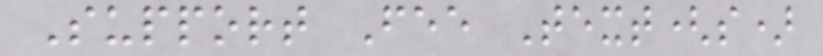Support Fee Text(s)
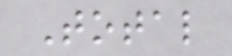Total
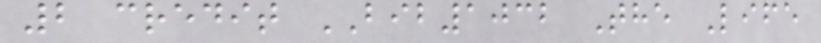2 credit BIB1032 The Life
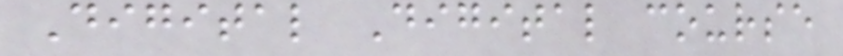Digital Digital course
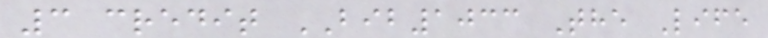3 credit BIB1033 The Life
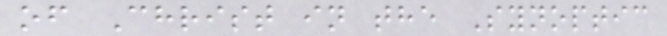of Christ in the Synoptic
